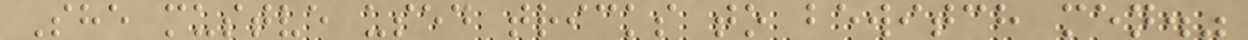She mustve used tricks to bewitch men."
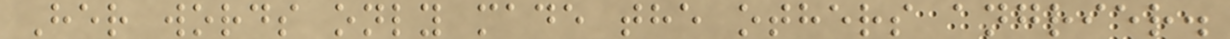Her words only made the others angrier.
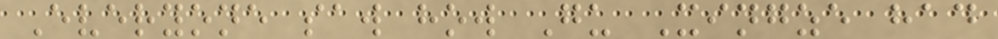Everyone saw how Gu Xingze had
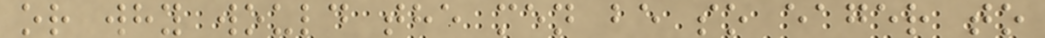or why would the men be so eager to
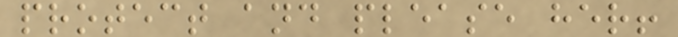protect and please her!
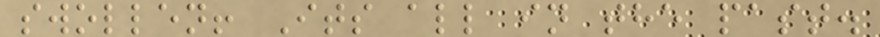swollen! Its all in the past.
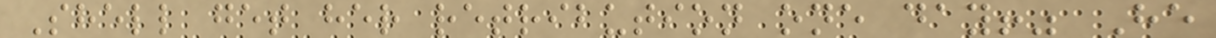Shell get her retribution one day!" He
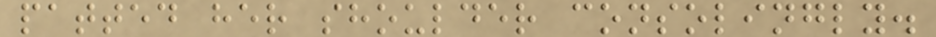patted her shoulder consolingly.
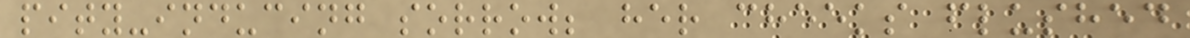pity-inducing sorrow; her cheeks flushed
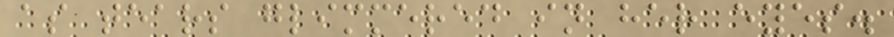as tears glimmered in her eyes.
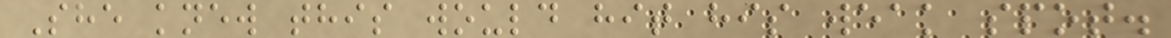She knew this would hit his weak spot.
